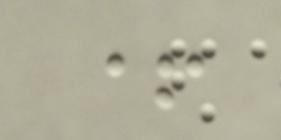+
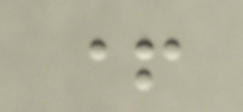+
